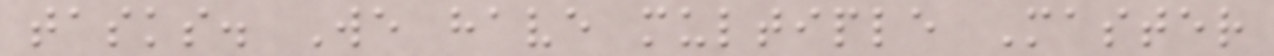tasks. We have multiple Master
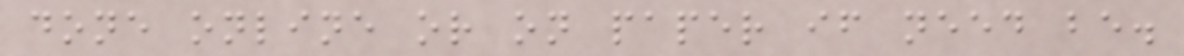done online or on paper if need be.
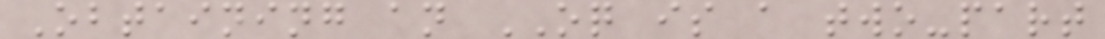Obtaining an OQ is a two-part
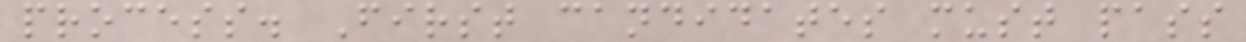process. First candidates must pass
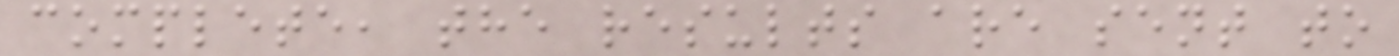complete, the results are sent to
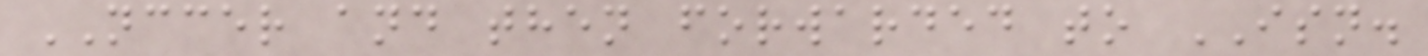NCCER and then forwarded to ISN.
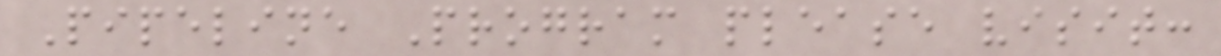Pipeline Program please visit:
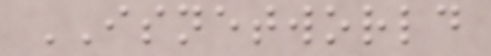ISNETWORLD
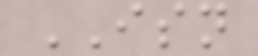ISN
